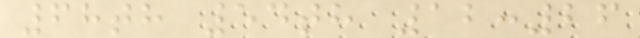68th 54th 12:26
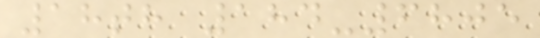18th 184-6805
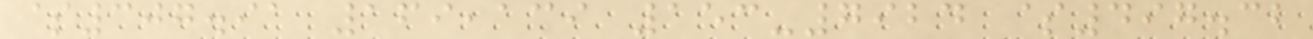$307.91 169,139 153-7924 $497.32
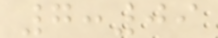7:09
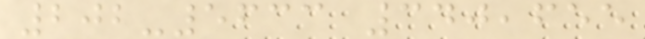202-5633 340,655
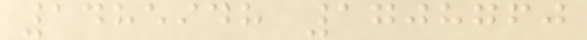1485948 1708760
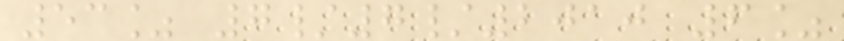53% 7/7/2010 6%
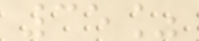35%
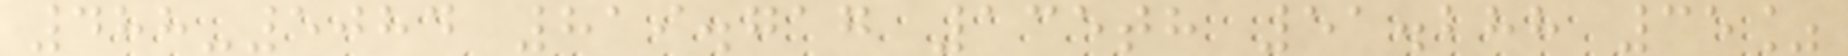488-5084 819.717 135th 51.288 35%
